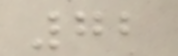72
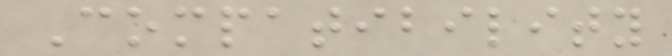Compatibility
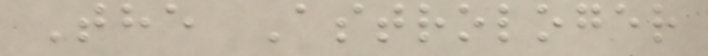The Astrologer
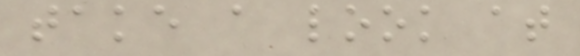take a look at
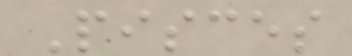Pisces
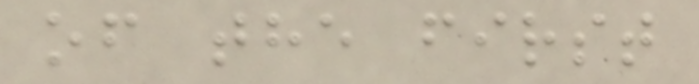of the first
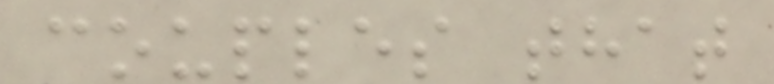couples that
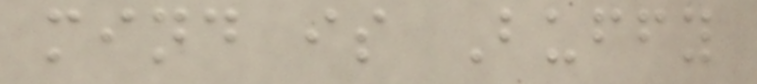mind is Buffy
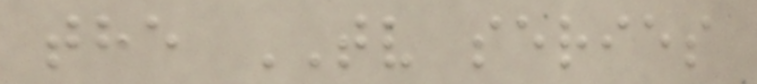the TV series
